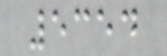5354
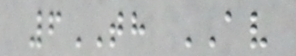6TH AV
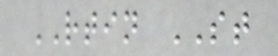RTIN ST
